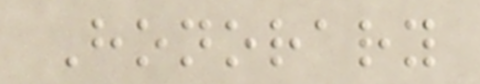Honorary
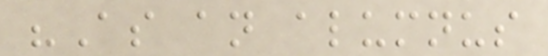"As an alumnus
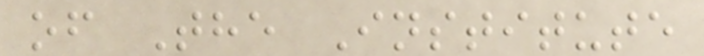of The Institute
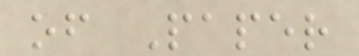of Paper
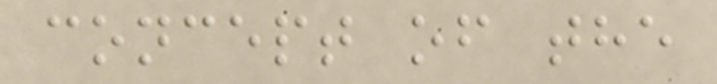concept of the
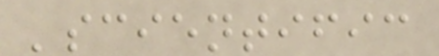'scientific
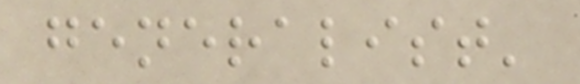generalist'
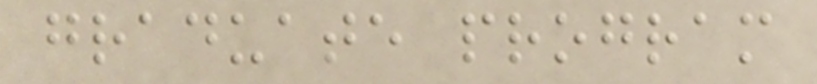graduate program
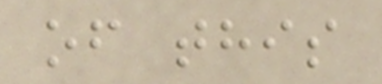of this
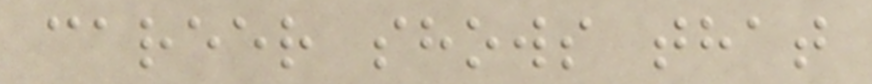career shows that
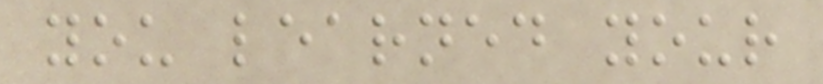you learned your
